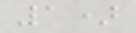1)
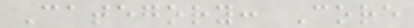Category: Core
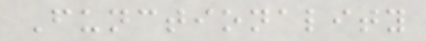Functionality
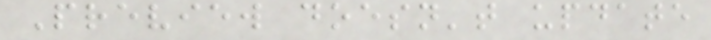Preview doesn't update
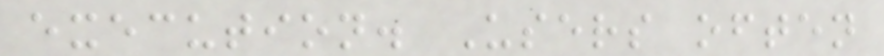execution. Users often
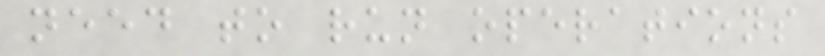need to run operations
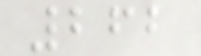262
